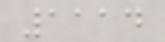1114
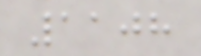1108
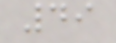49
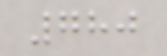780
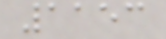1153
